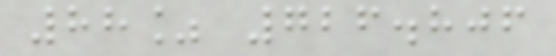88% 726.806
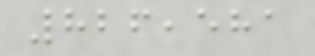826,581
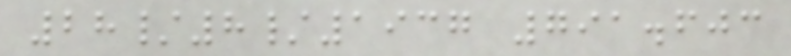28/8/1937 791.603
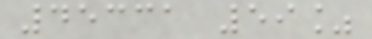45331 59%
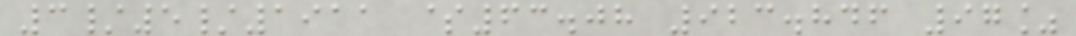3/5/1911 $63.08 923.846 97%
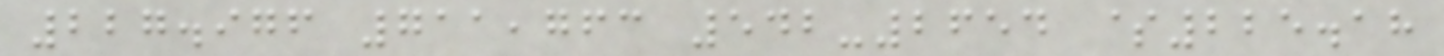227.976 711,763 542-2654 $225.18
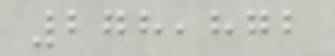278,872
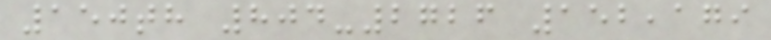150th 804-2726 152,179
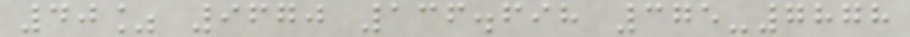40% 9670 136.698 375-7878
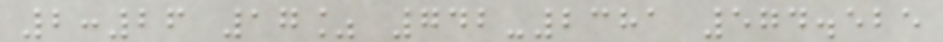2:26 17% 742-2381 574.525
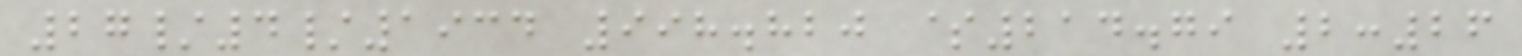27/4/1934 998.820 $214.79 2:26
